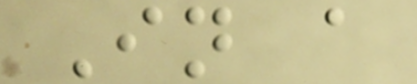In a
